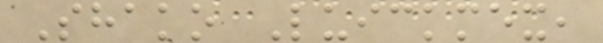Shako Luickmex,
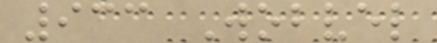933 Wobvel
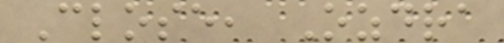Close, Ozdra
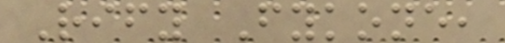Rify Fykone,
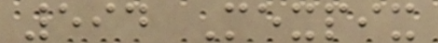594 Mexpix
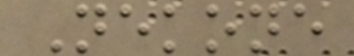Nekone
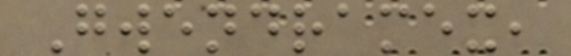Gwendramex,
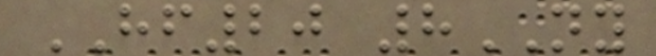HF20 8NY
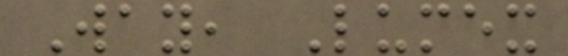Way, Lumex
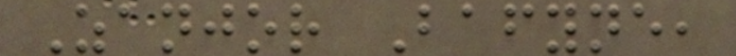Zanjor Bafyne,
